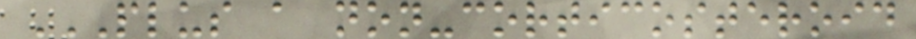PLUS A NON-CORTICOSTEROID
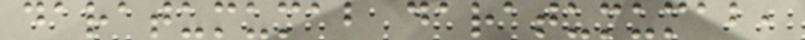daratumumab daratumumab,
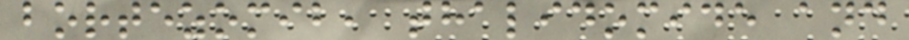bortezomib, thalidomide and
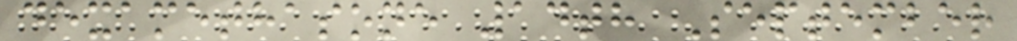dexamethasone 14th September
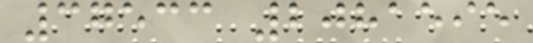37533 2081595
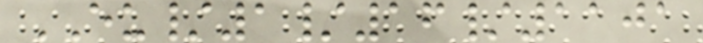EU/1/16/1101
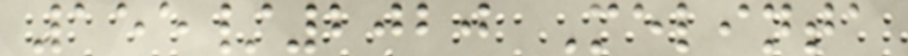155/2020 Melinta
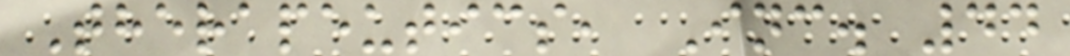Therapeutics, Inc. 44
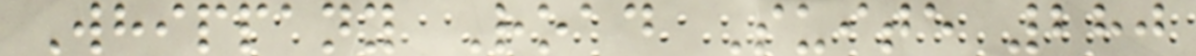Whippany Road Suite 280
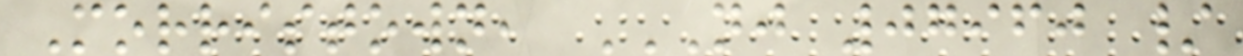Morristown, NJ 07960 /
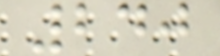240
